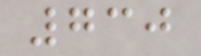730
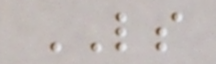LS
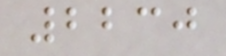2230
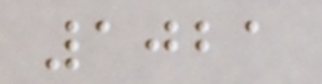1021
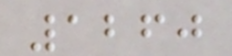1260
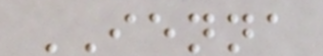IENNA
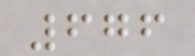676
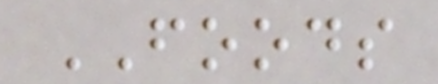FOODS
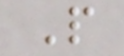P
